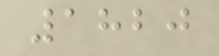1820
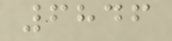6846
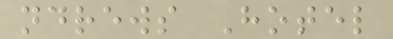ndrews Hotel
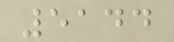5144
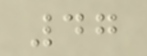47
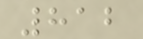812
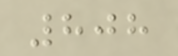808
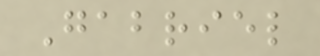Gabriel
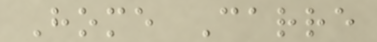Home Carre
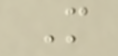M
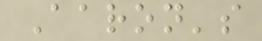Aaron's
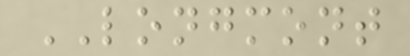LONGMONT
